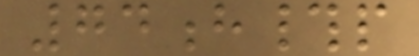74h#p
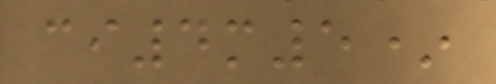ci4m5*
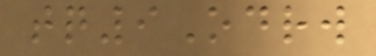tq9Odrw
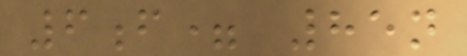6f= 85n
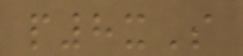p8xS
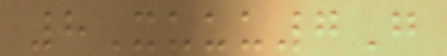8Xuuu7G
